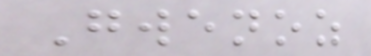Gwenoz
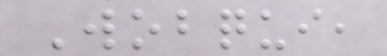Wobqui,
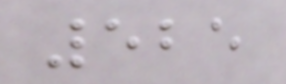525
